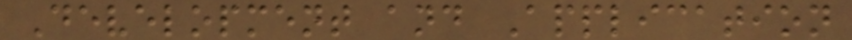Development and Application
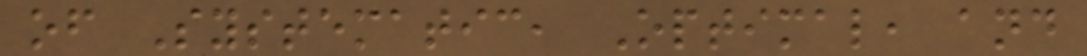of Systematic, Optimal, and
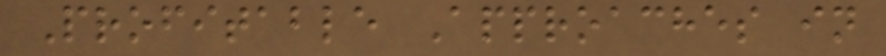Profitable Approaches in
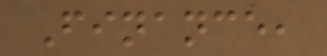Finance,
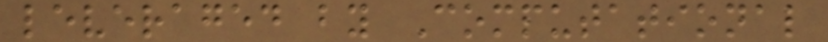leveraged by Computational
